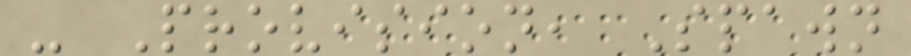- Provision, Spawn
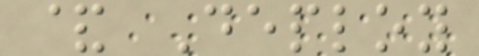& Deploy
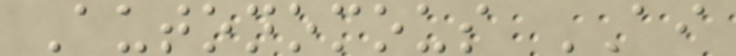Autonomous AI
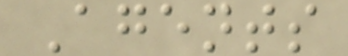Agents
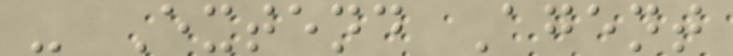- Extend Agent
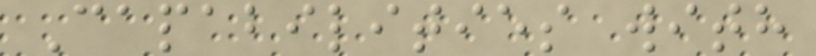Capabilities with
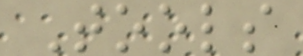Tools
